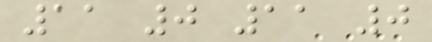11 0 11 0
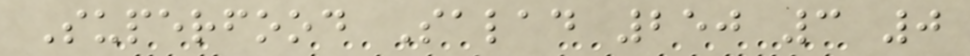Superfood Salad 250 3 0
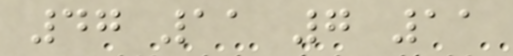47 11 7 11
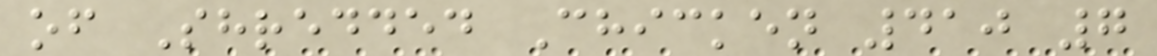of Shredded Chicken 410 7
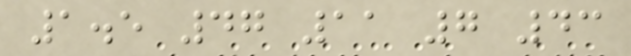1.5 47 11 7 43
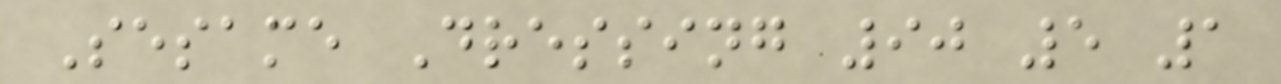Sesame Dressing 90 5 1
